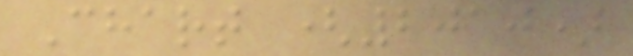Chart (2010)
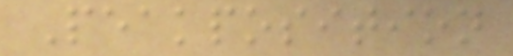Peakposition
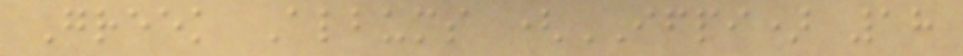Greek Albums (IFPI) 18
